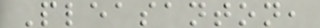Pleasanton,
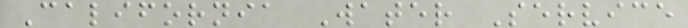California Water Service
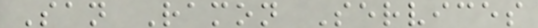San Ramon Services
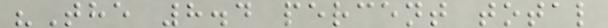"The 8.4 percent total
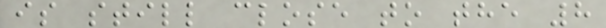is still close to the 8
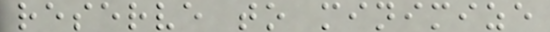reserve to minimize
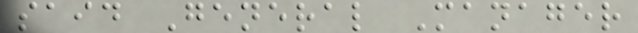said General Manager
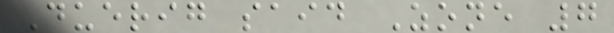Duerig said Zone 7
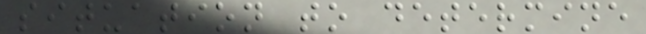situation to determine
